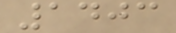1403
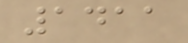1411
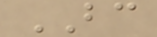BC
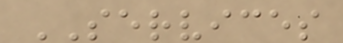SERVICES
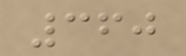360
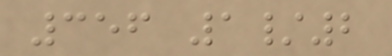356 1/2
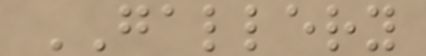GALLERY
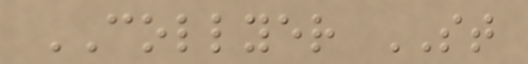COLLYER ST
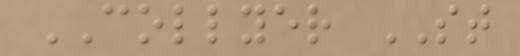COLLYER ST
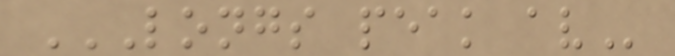LONGS PEAK AV
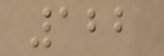122
